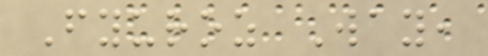Fyuroz Way,
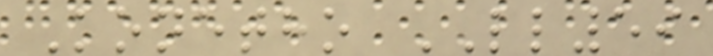Konetho LL59
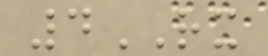4RX
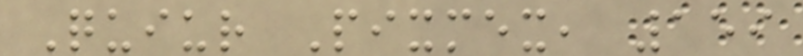Quiur Pixmex, 159
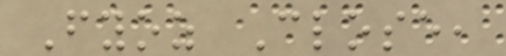Fyoz Close,
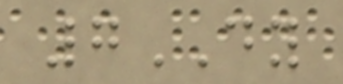7DY
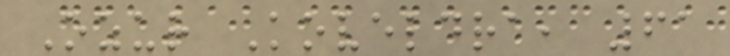Ozur Koveldra, 61
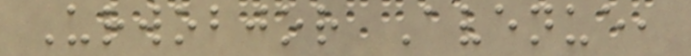Urwobjor Avenue,
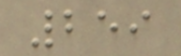259
